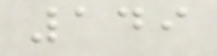149
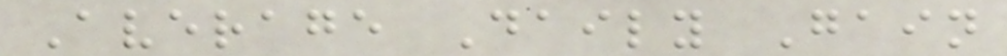Average Daily Gain
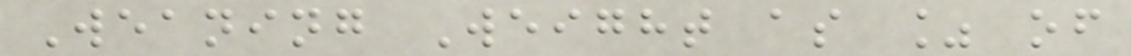Weaning Weight as % of
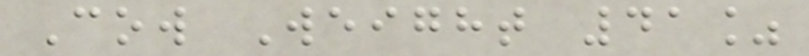Cow Weight 41%
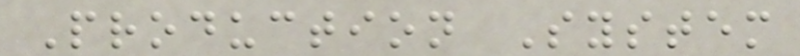Production System
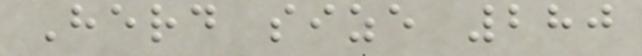Herd size 280
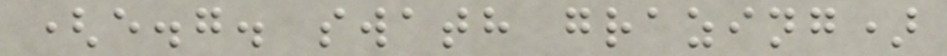(e.g. swath grazing)
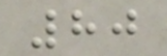80
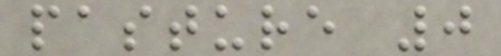pasture 0
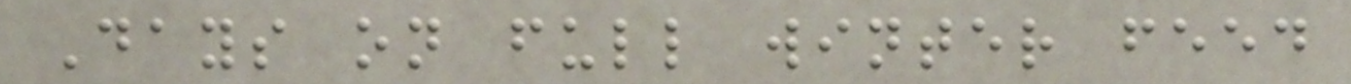Days on full winter feed
